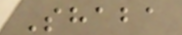Shaba
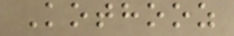Kothooz
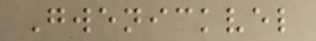Gwenickvel
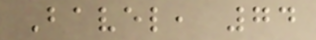Bavel, 74
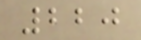220
